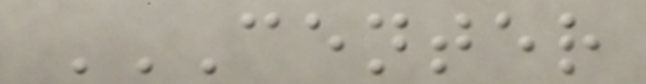CENTER
